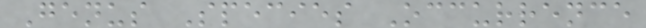Genus Species Occurrence
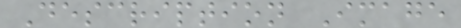Description Image
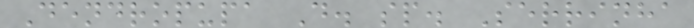Dendropupa D. sp. Serrinha
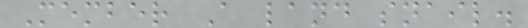Member A land snail.
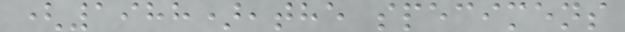(1988),the specimens
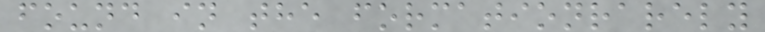found in the formationrarely
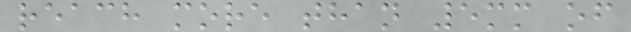reach more than 5mm of
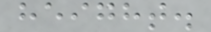height.
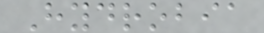Hydrobia
